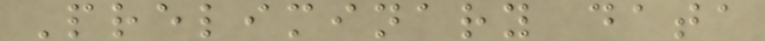Preliminary data
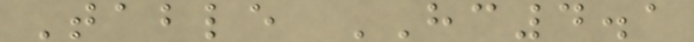Table HC4.1
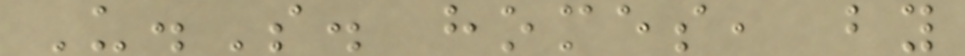U.S. homes, by
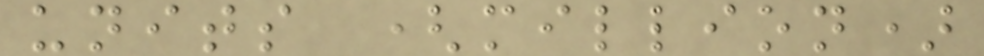units (million)
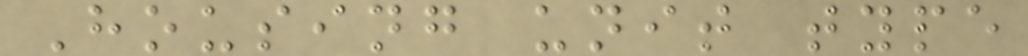Housing unit type
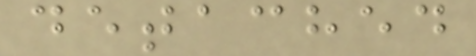detached
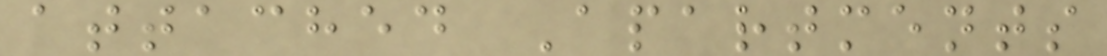attached Apartments
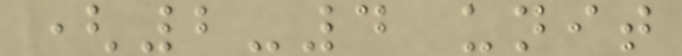(2-4 unit
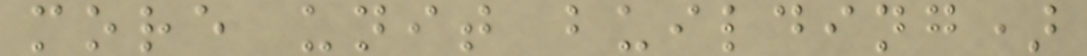more unit building)
